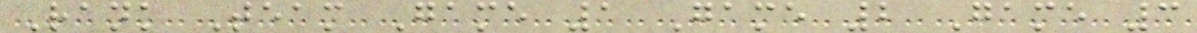Rank Team Game 1 Game 2 Game 3
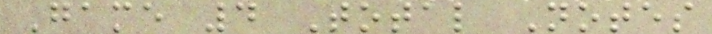Game 4 Total Notes
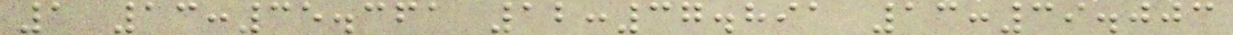1 13:35.361 12:37.891 13:39.003
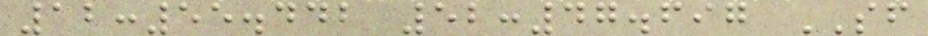12:55.442 52:47.697 SF
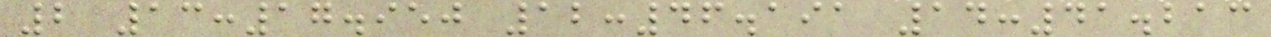2 13:17.950 12:46.191 14:41.213
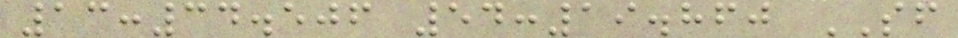13:34.506 54:19.860 SF
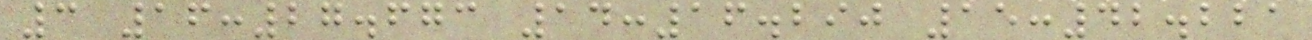3 16:27.673 14:16.290 15:42.221
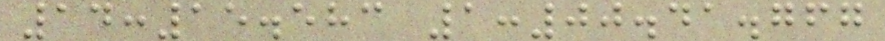14:15.583 1:00.41.767
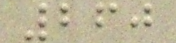260
